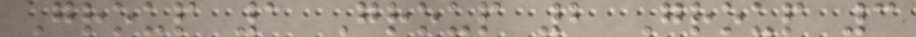Group 1 Group 2 Group 3
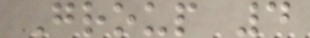Group 4
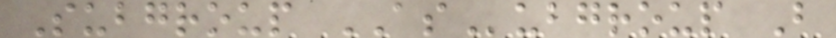Subgroup ASubgroup B
